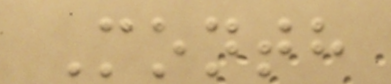Month
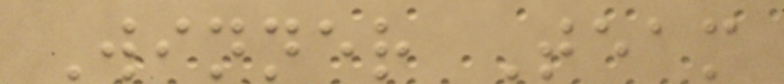Winner Team
